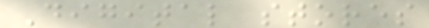Digital stores
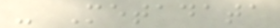- Metadata
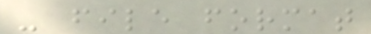- file format
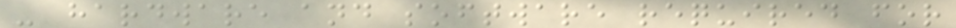- hardware and software required for
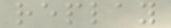replay
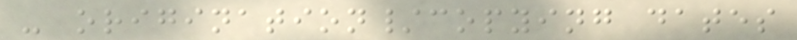- origination/copying dates
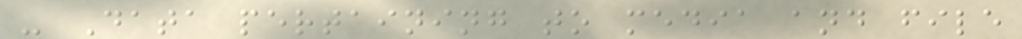- Data pertaining to media and file
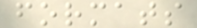formats
